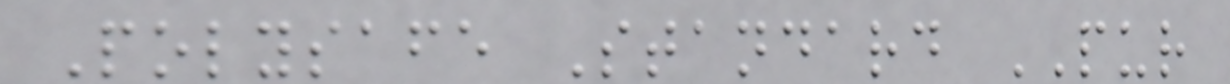Polysafe Standard PUR
